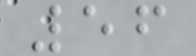56
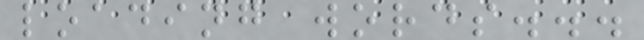loading words...
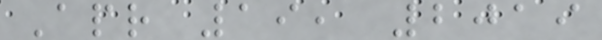Apr 19, 2019
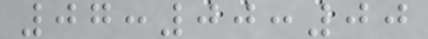07:00:00
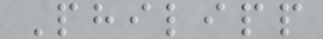Philipp
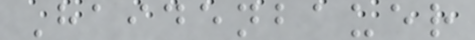Haidenbauer
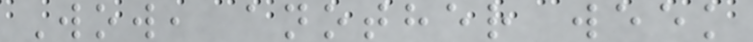Wow, another week
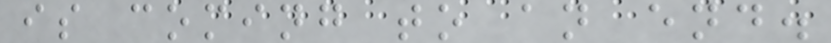is coming to an end.
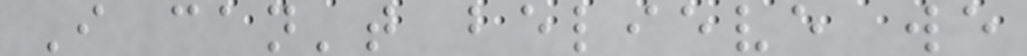I can't believe we
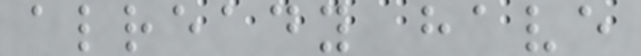already have
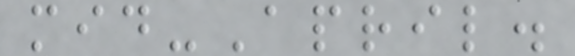mid-April.
